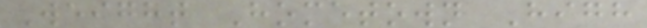Weight Hometown High
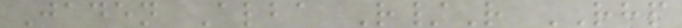Jaden Alba R/R RHP
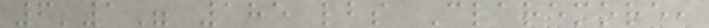6'1" 185 lbs Claremore,
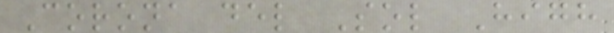Corona del Sol High
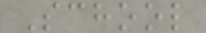School
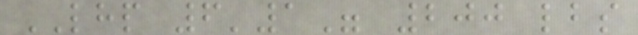LHP 6'1" 200 lbs
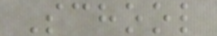School
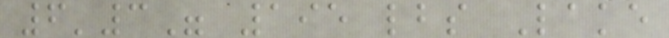6'3" 195 lbs Lake
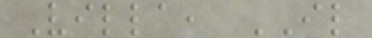Villa, IL
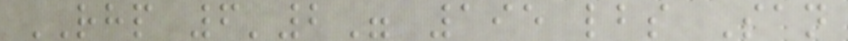RHP 6'2" 195 lbs San
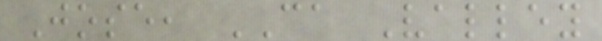Jose, CA Valley
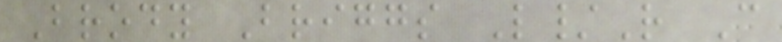Brody Briggs L/R C
